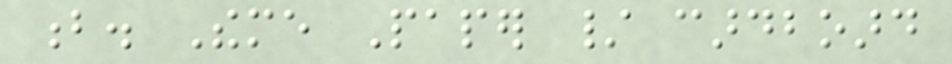b. Theme Paper / cardboard
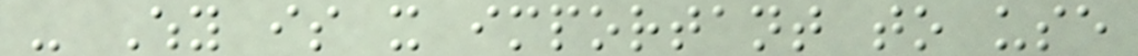- Why is it important to use
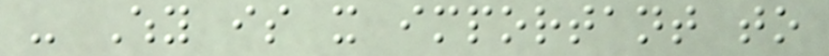- Why is it important to
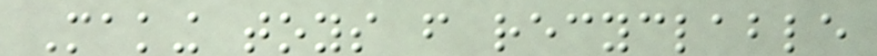Making toys from recyclable
